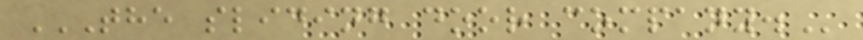THE SLIDING DOOR COMPANY.
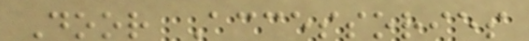Door Accessories
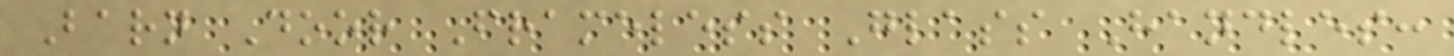Barn Door Frameless Glass Handles:
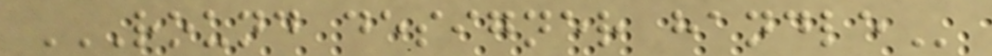ROUND DESIGNER HANDLE
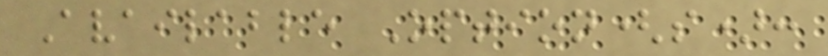Available Option(s):
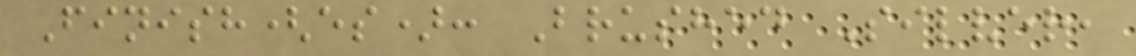Finish(es): Brushed Silver,
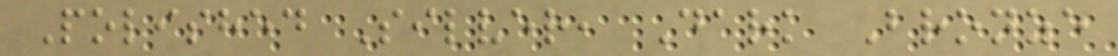Polished Silver, Dark Bronze
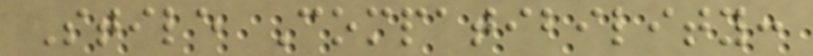Stile Compatibility:
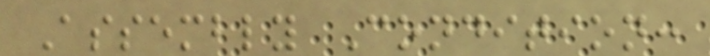Assembly Condition:
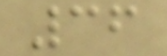36
